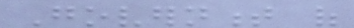Government of
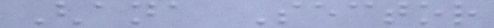Ghana Sector
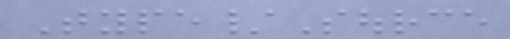Type/Source
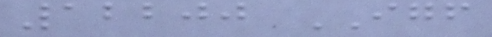12200 IGF
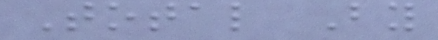Total By
